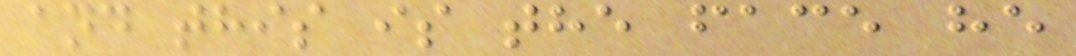and this is the face he
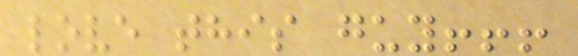love this guy!!!
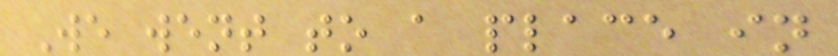We went to a place in
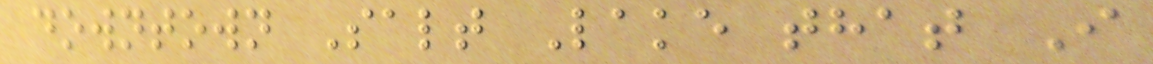downtown Salt Lake that I
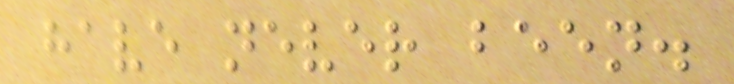have never been.
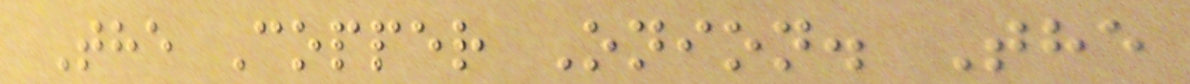The Copper Onion. The
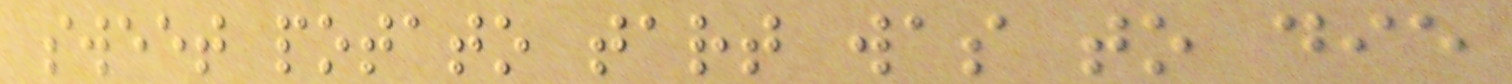sweet potato tart was to die
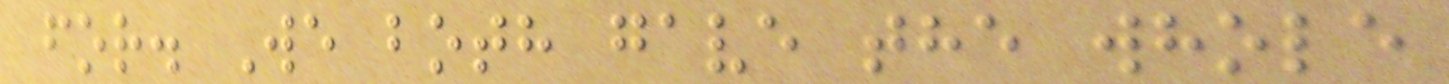for. We both gave the whole
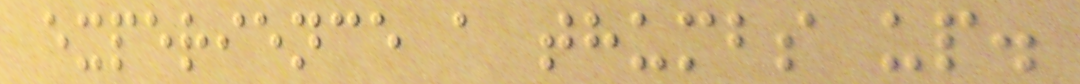experience a thumbs up.
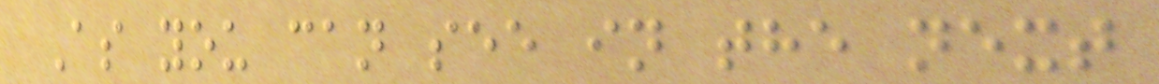As you can see in the next
